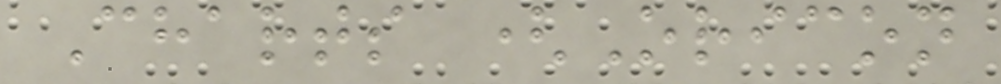Charts (Oricon
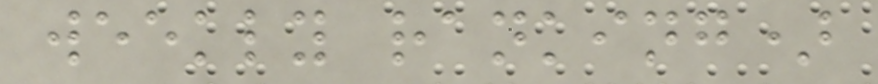weekly ranking)
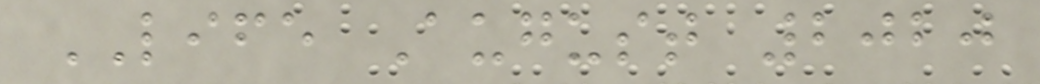LIFE August 2020
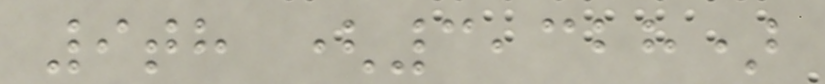9th (3,328)
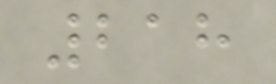218
